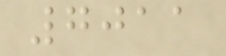7011
